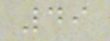49
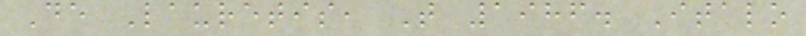De Lauretis, T 1986. Italo
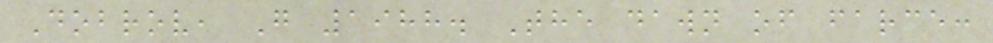Dobrov, G 1988. The dawn of farce:
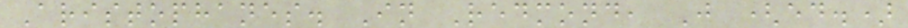Aristophanes. In Redmond, J (ed.)
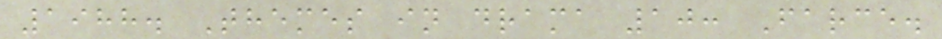1988. Themes in drama 10: Farce.
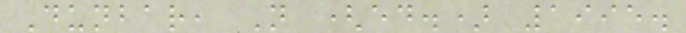Dunbar, N (ed.) 1995.
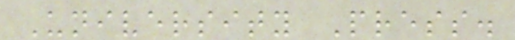University Press.
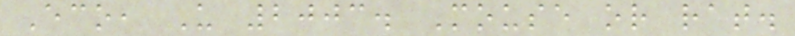Eco, U 2003. Mouse or rat.
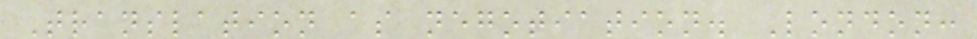Translation as negotiation. London:
